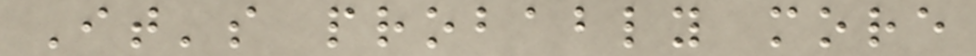It's probably more
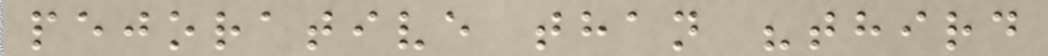pejorative than "third
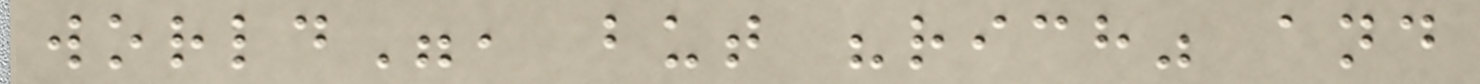world", but "rich" and
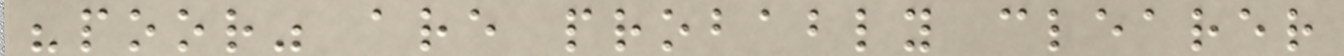"poor" are probably clearer
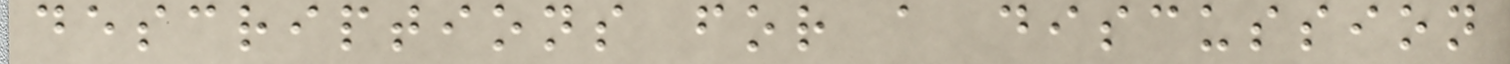descriptions for a discussion
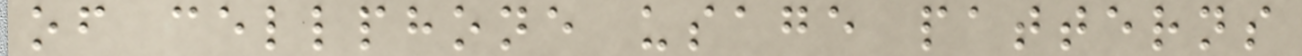of cellphone usage patterns
